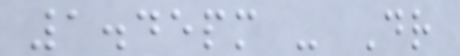1.45pm - Dr
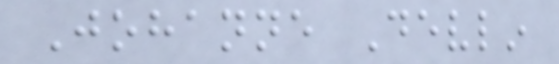Johanne Devlin
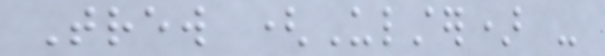Trew (Ulster) -
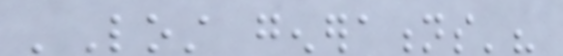'Lost generations'?
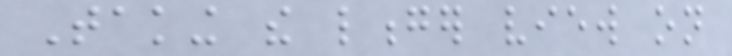Taking the longer view on
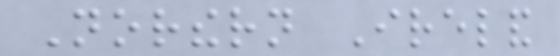Northern Ireland
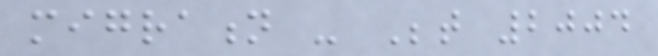migration - Between 2004
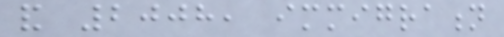and 2008, immigration
